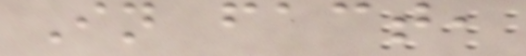In fact,
